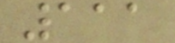111
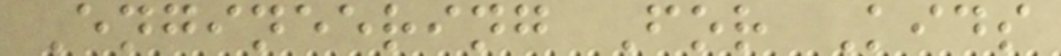Engineering For Kids
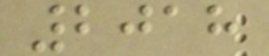2018
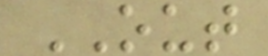OUT
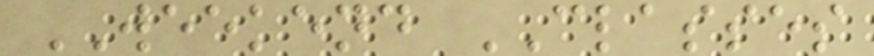WEEKEND CLASSES
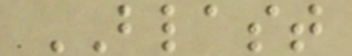BLAST
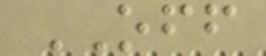OFF
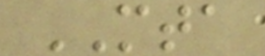MTA
